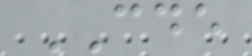CDE
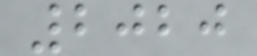2020
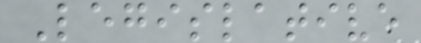Legislative
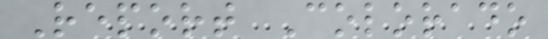Report Colorado
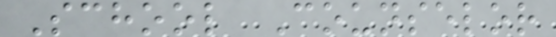School Counselor
